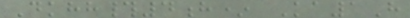Dkhh#4h* Ka1H
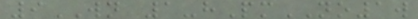9WN 1-hPmNO1w
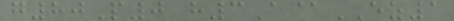g80P0 h3A@EZ1
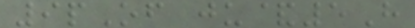9pOf ju&5H
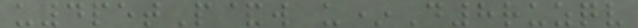u4petP&w u*D8ruzqv
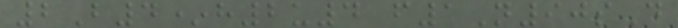2B4*h2u4 f1N90sD
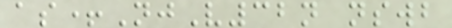as+NjV32n nswb
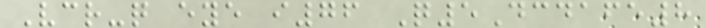Vcr-q eye i76 Q5Dcdafe8
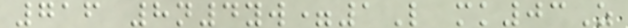716 8n4yw=1L mk03Z
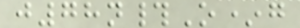j78n#O*g
